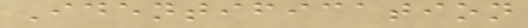Identification
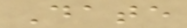Date
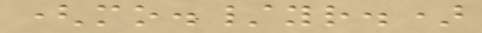(mo./yr.)
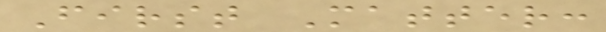First Matter:
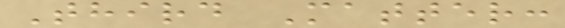Third Matter:
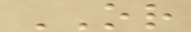OR
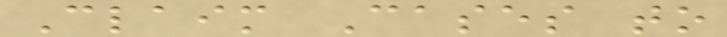Claim Cases to
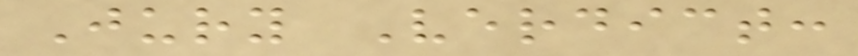Jury Verdict:
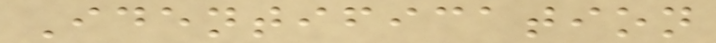Identification
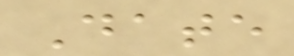Date
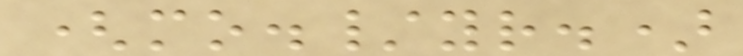(mo./yr.)
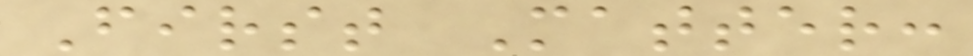First Matter:
